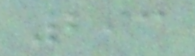293
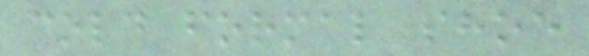cold formal shoe
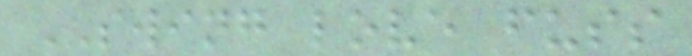SWING love fuss
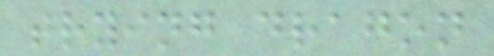trying dragon
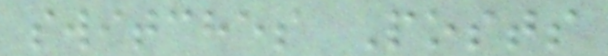switches Posts
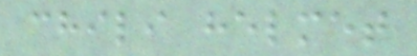chili helmet
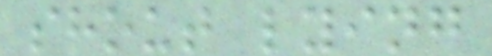shout lying
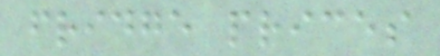fridge prices
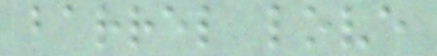barrel love
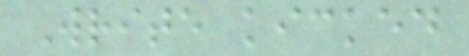Write kicked
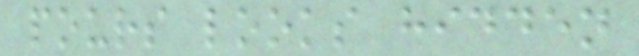pours looks hidden
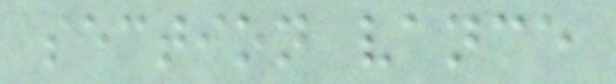section vance
